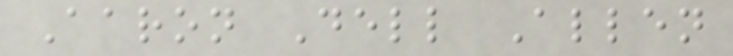Aaron Dell Allen
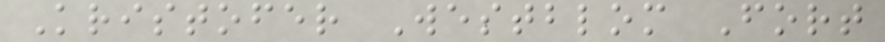Kristofer Westblom Fort
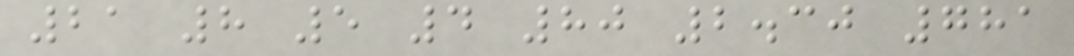21 8 5 4 80 2.30 781
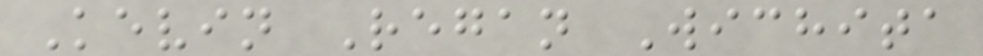Kevin Regan Wichita
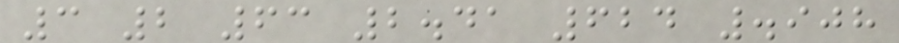3 2 63 2.41 624 .908
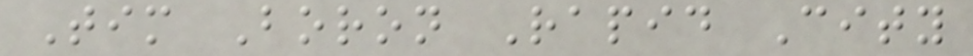Tim Boron Rapid City
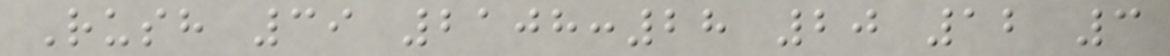Rush 39 2108:28 20 12 3
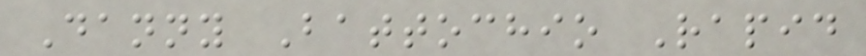Danny Battochio Rapid
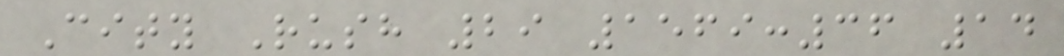City Rush 29 1569:36 14
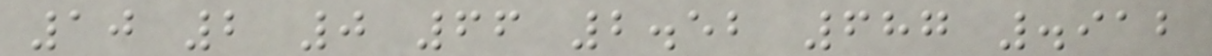10 2 0 66 2.52 687 .912
